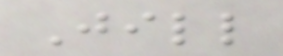Jill
